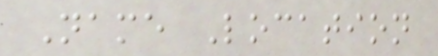Name Location
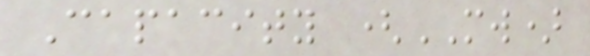Capacity (MW)
